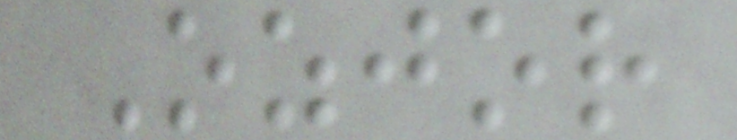Ozjor
